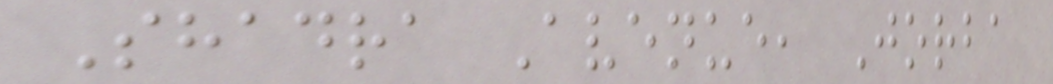Shadra Avenue, Jorba
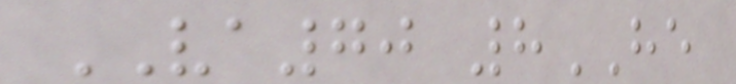VA70 8HE
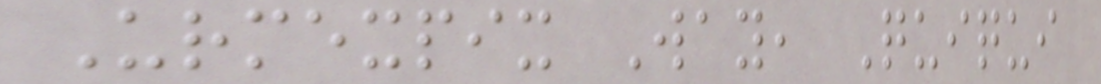Urmexpix Way, Quiqui
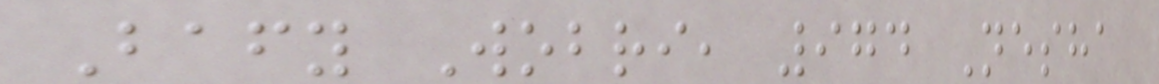Bafy Wobri, 974 Nesha
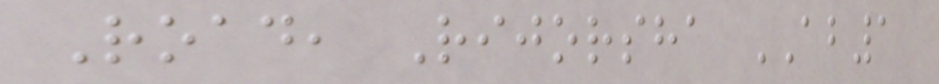Road, Rijorsha AB1
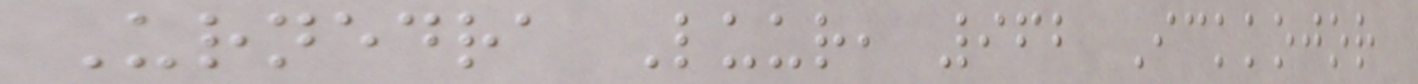Urnedra Luur, 962 Ickkojor
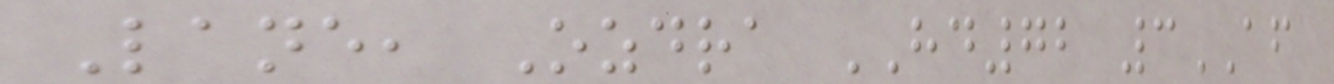Lane, Ozdra HD72 3AF
